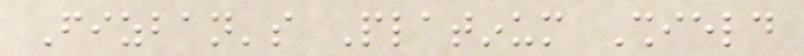Fizban's Platinum Shield
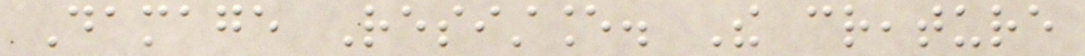Damage Resistance. The creature
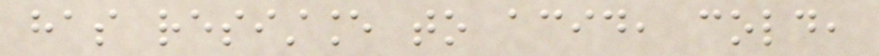has resistance to acid, cold,
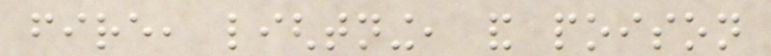fire, lightning, and poison
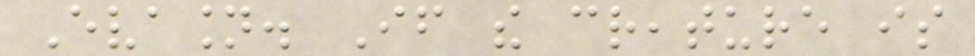Evasion. If the creature is
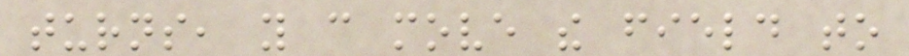turns, you can move the field to
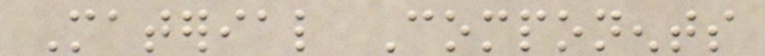Material Components
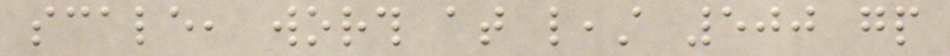scale, worth at least 500 gp
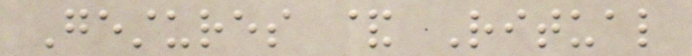Gestures & Ritual
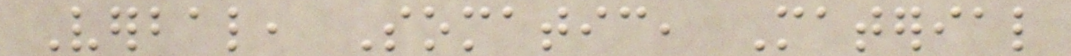Verbal, Somatic, Material
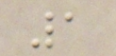1
